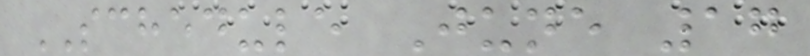SCHEDULE June 17
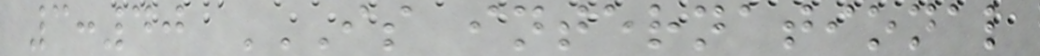3:40 IS INTERNATIONAL
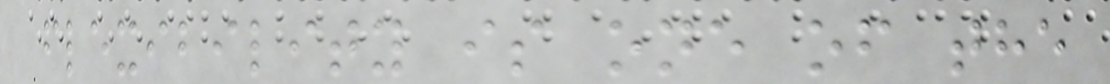flexibility is one of the
